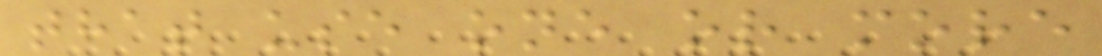that use one or more
